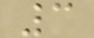3
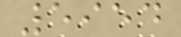5954
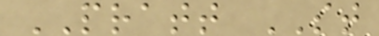PRATT ST
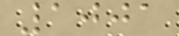1001
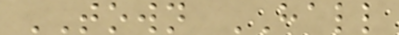TOWN HALL
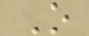O
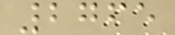2765
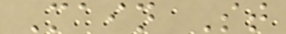Main St
